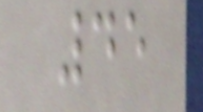45
